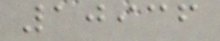10936
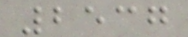2537
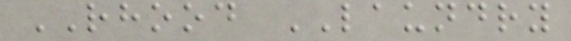RHOOD LAUNDRY
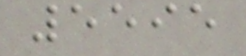5595
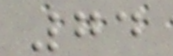74
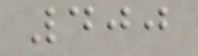400
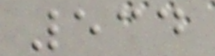534
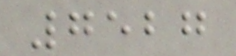7527
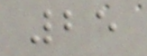25
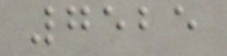7525
